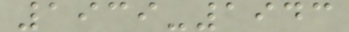1939-1943
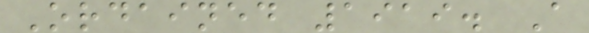Ordained 1919. A
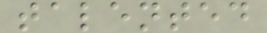talented
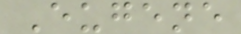Eugene
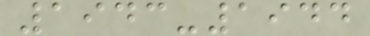1943-1944
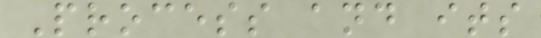Process and its
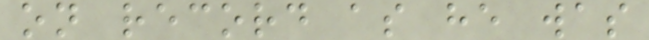on record as he was
